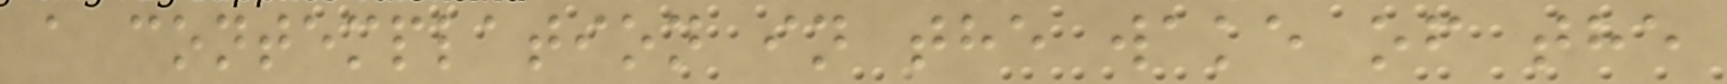a contemplation in the wake of the
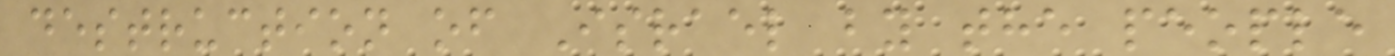destruction of Israel by the people
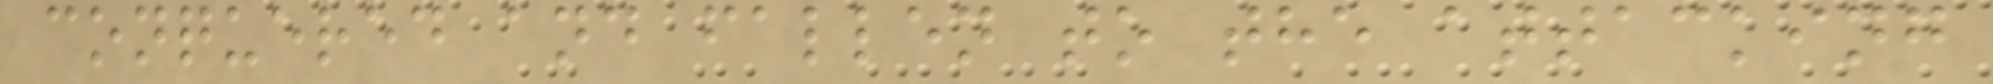conquered and fallen to the attacking
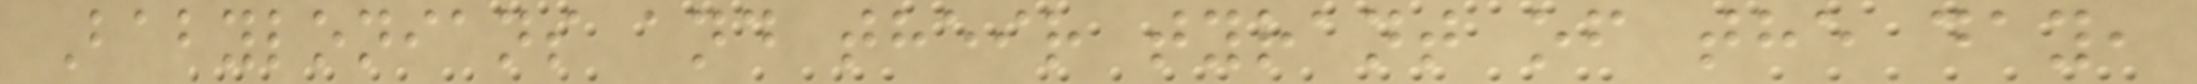Babylonians and their tyrant of the day,
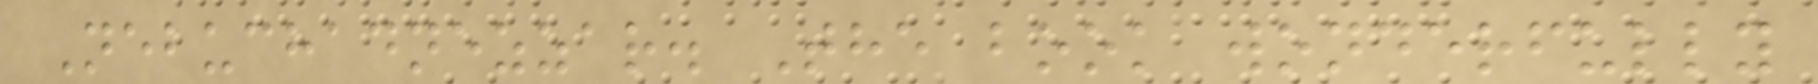Nebuchadnezzar. The book wonderfully
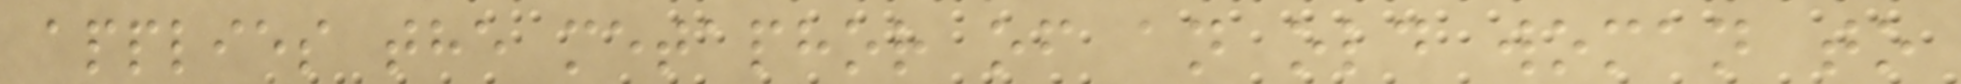applies the metaphor of an old woman to
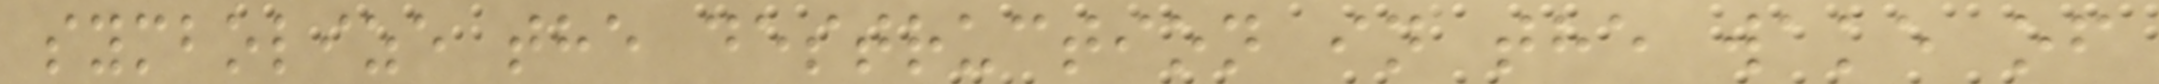symbolize the destruction in the wake of
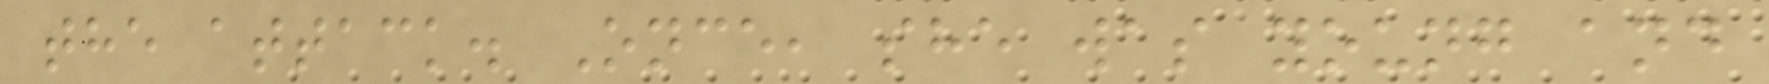the attack. Once, she was young and
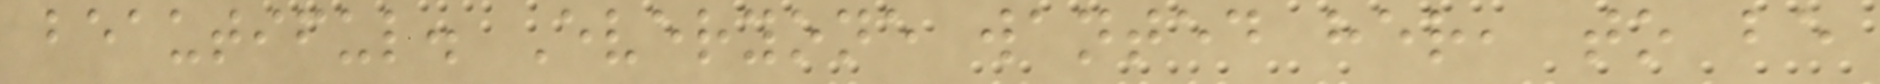beautiful. Everyone wanted her, to be
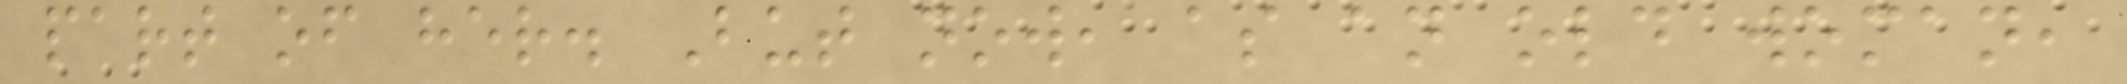part of her. But now, as an old woman,
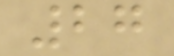27
